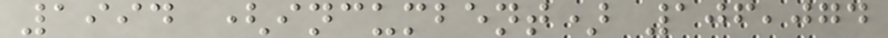1994 (incumbent) 106,074
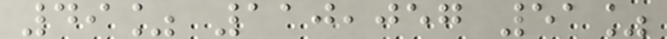49% 110,057 51%
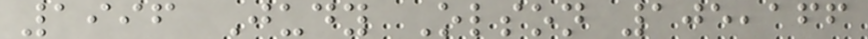1996 Judy Olson 105,166
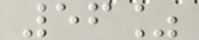56%
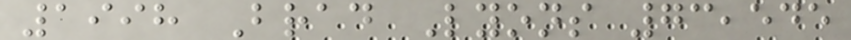1998 Brad Lyons 73,545
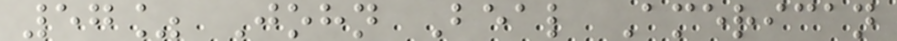57% John Beal American
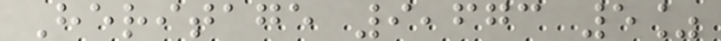Heritage 9,673 5%
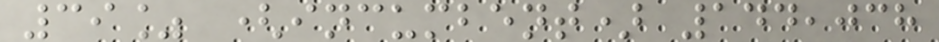39% (incumbent) 144,038
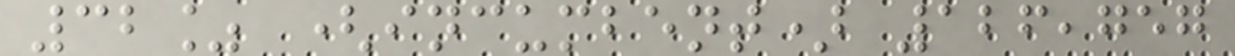32% (incumbent) 126,757
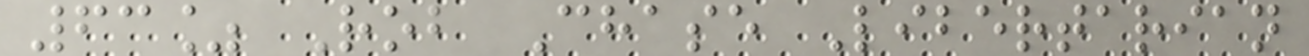63% Rob Chase Libertarian
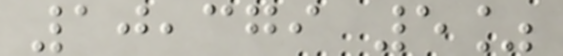10,379 5%
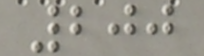200
